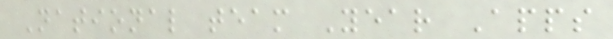National team Year Apps
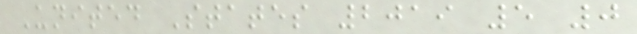United States 2019 5 0
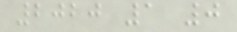2020 1 0
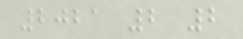2021 2 2
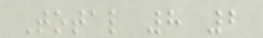Total 8 2
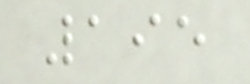195
